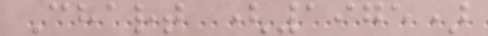Chart (1975)
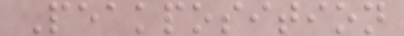Peakposition
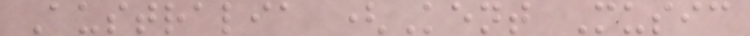Australia (Kent Music
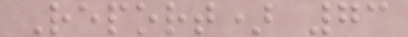Report) 73
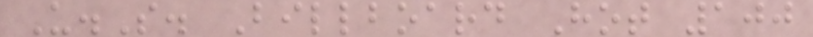U.S. Billboard Hot 100
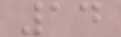14
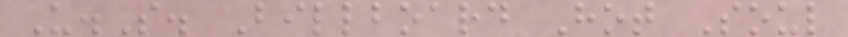U.S. Billboard Hot Soul
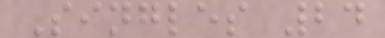Singles 24
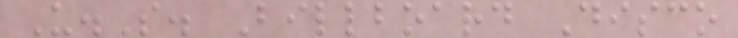U.S. Billboard Disco
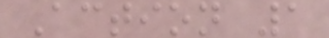Action 1
